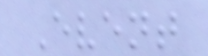Event
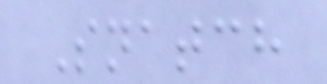Snatch
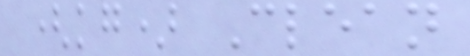(kg) Clean
